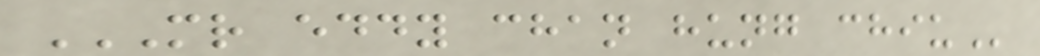MR EDDY CHAN HUNG CHIU
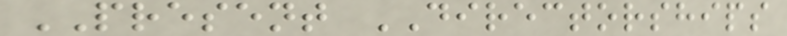PRESENT DIRECTORSHIPS
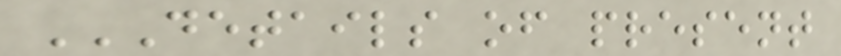DETAILS OF PRESENT
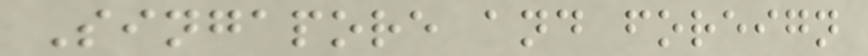Singapore and foreign
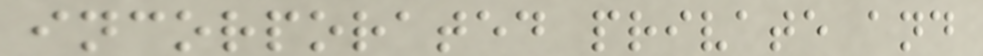incorporated private and
